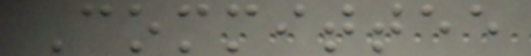Committee
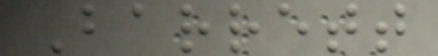Barrett
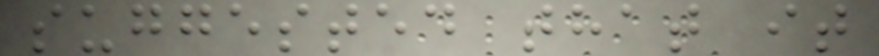suggested that it
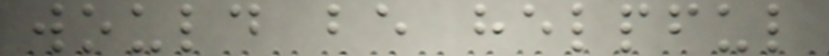would be helpful
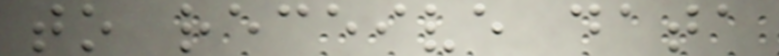to receive data
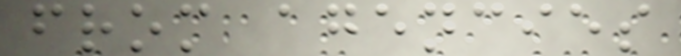from agencies
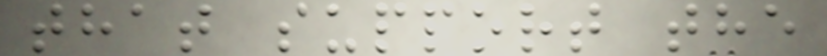that support the
